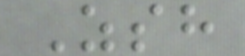Zsh
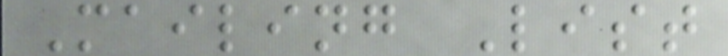Mailing List
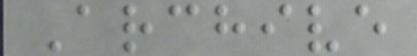Archive
